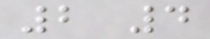2 4
